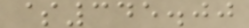$345.00
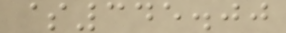$345.00
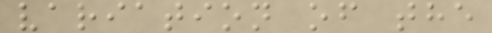variation of the
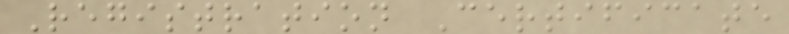Registration Certificate
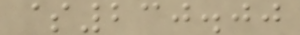$230.00
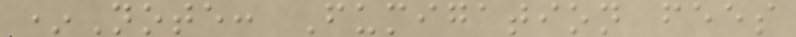*Note: Fumigation fees
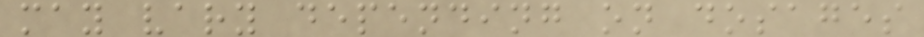may vary depending on dosages
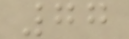77
